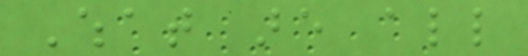What are all
